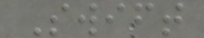Swift
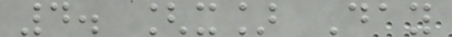4. [x] Day
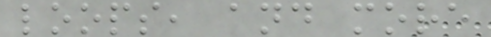loops, and more
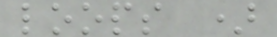loops )
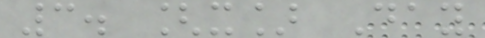3. [x] Day
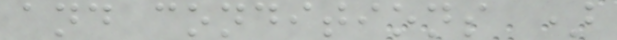and conditions )
